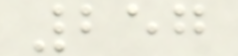257
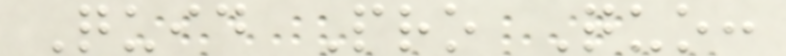Quid Pro Quo:
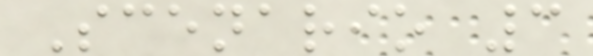Scenario 3
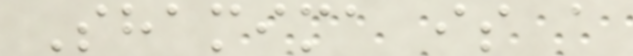Shamima is a
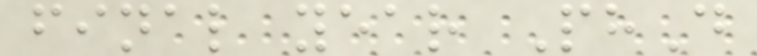final year PhD
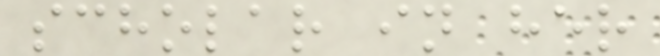scholar in her
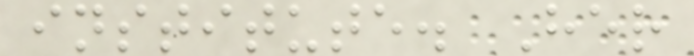institute. Her
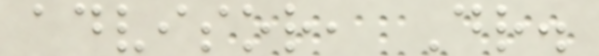advisor, Dr.
